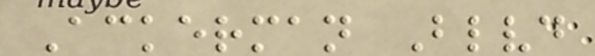Ackerman Blvd
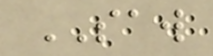SAW
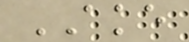AKE
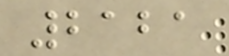2121
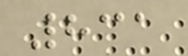831
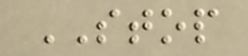STOP
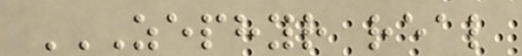ZEPHYR REAL
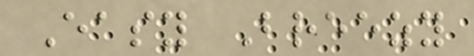Easy Breezy
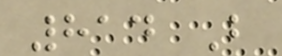814 B
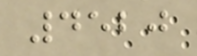4520
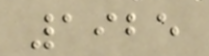1925
